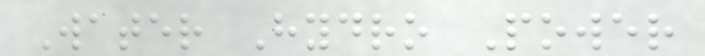Water Hydro Power
